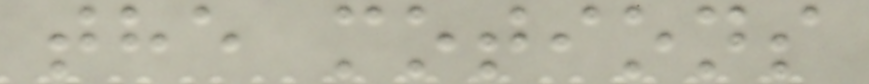the motions
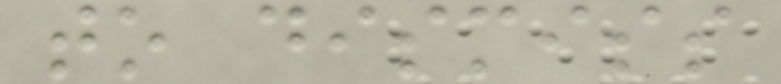to dismiss
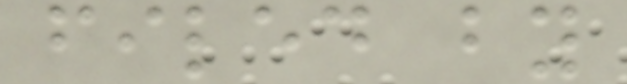filed by
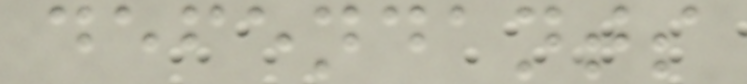defendants
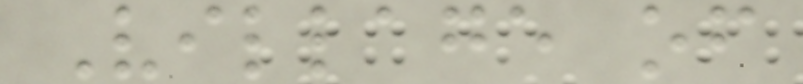Village of
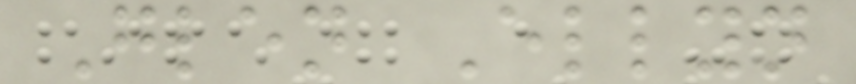Glen Ellyn
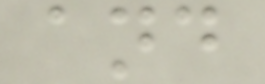and
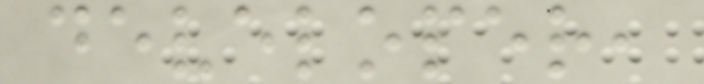developer,
